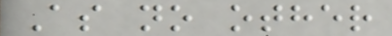As no other
